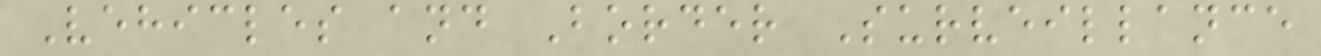Vehicles and Border Surveillance
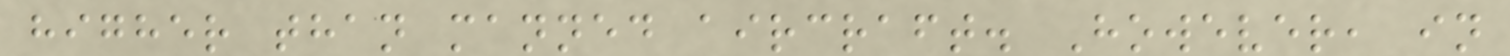higher than manned aircraft. However, in
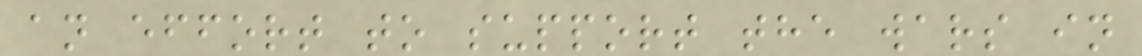an effort to support the wars in
